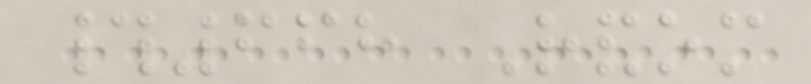#668 Random
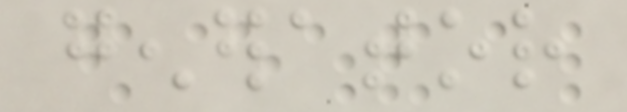generator
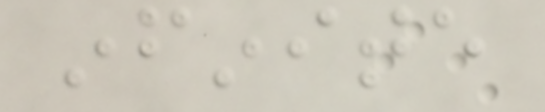infinite
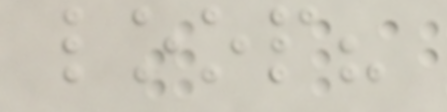loop?
